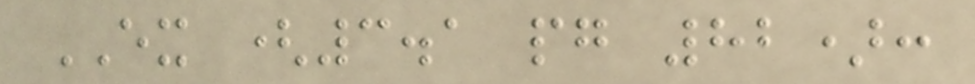EX (3.1 pg 82):
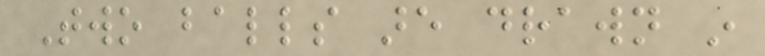Two balls are drawn in
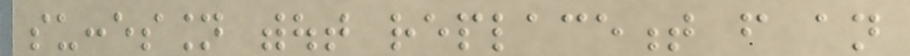succession without replacement from an
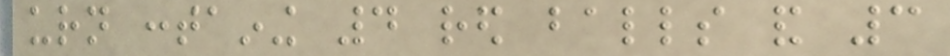urn containing 4 red balls and 3
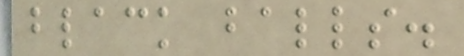black balls.
